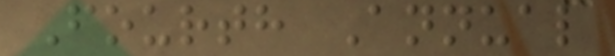Fourth Annual
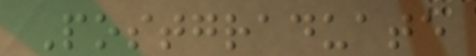Postgraduate
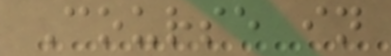Course in
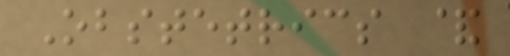Obstetrics &
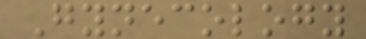Gynecology
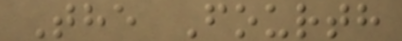The Fourth
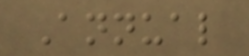Annual
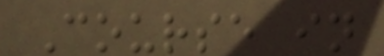Course in
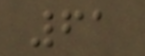61
